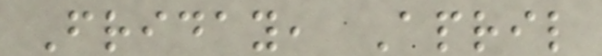Friday, April
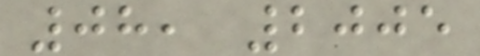08, 2005
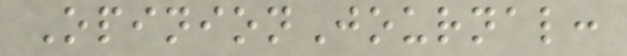OpinionJournal:
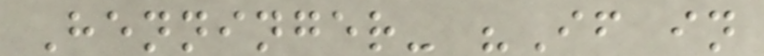Henninger- "If in
